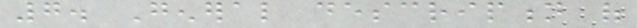7. General description of
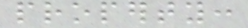property:
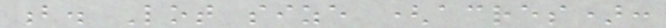b. Lot size (acres):
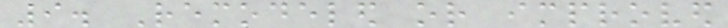9. Remodeled or improved
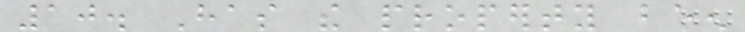10. Has the property been
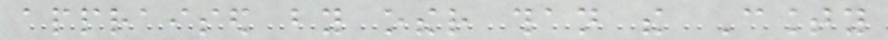appraised by other than the County
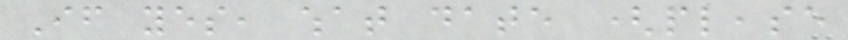If yes, what date (please
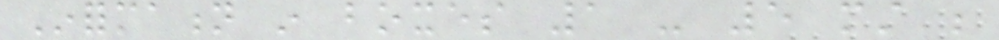Information in boxes 1 - 5 must be
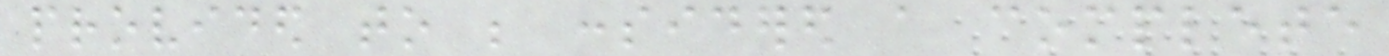provided to be considered a complete
